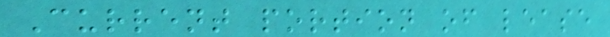Current portion of lease
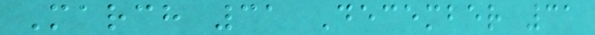March 31 December 31
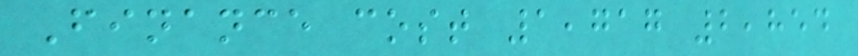Finance cost 1,717 2,854
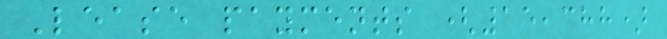Lease payments (15,388)
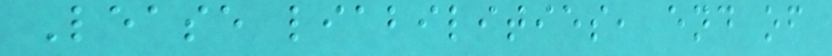Lease liabilities, end of
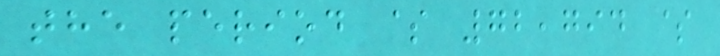the period $ 72,794 $
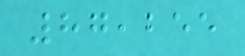87,255
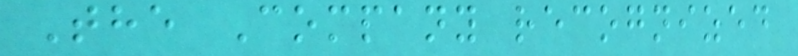The Company recognized
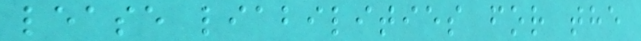lease liabilities for the
